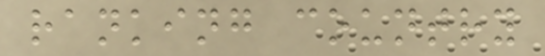ranking country
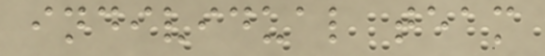individual team
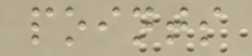points
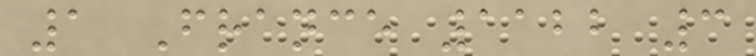1 France 1122 3
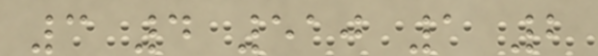3 4 510 1 2
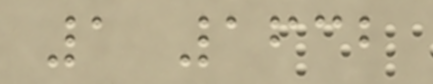1 1632
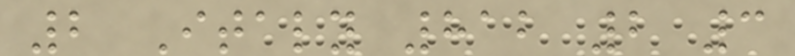2 Italy 812 2 3
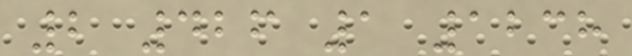2 426 1 1238
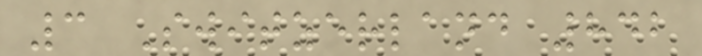3 Switzerland 842
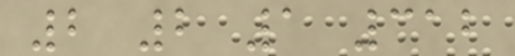2 2 1 312
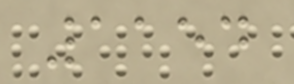1154
